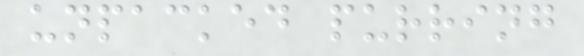unpacked purring
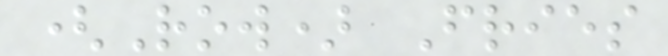(Row) Fries
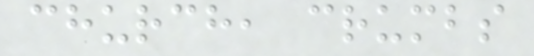church, crumbs
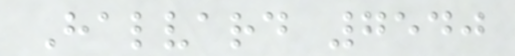Halvard 7540
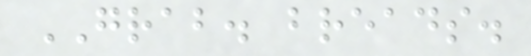GRAB. breads.
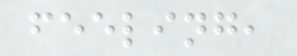feeling,
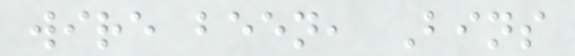wire been, Bins
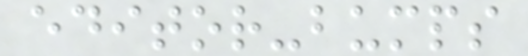editor-bumps
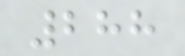288
